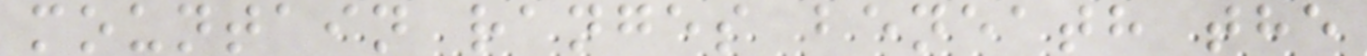mountain ranges beneath the
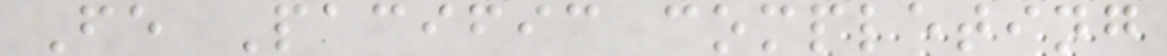Fe Pacific completing
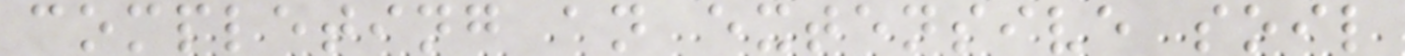completing an extensive soil
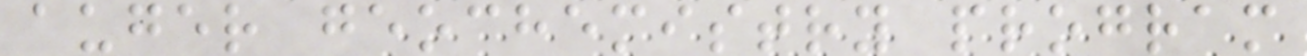auger geochemistry program
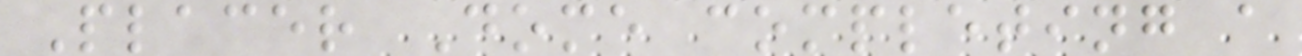Placer Dome completing a
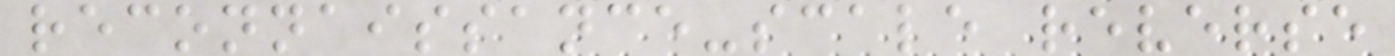reconnaissance-scale reverse
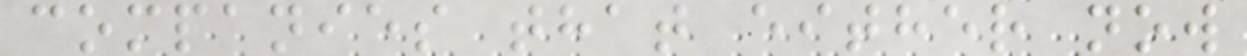companies that either now
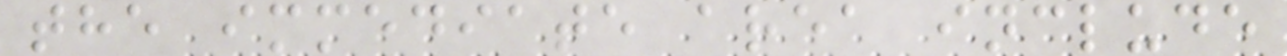the immediate area include
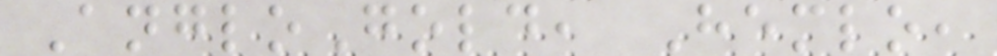AngloGold, Hemlo,
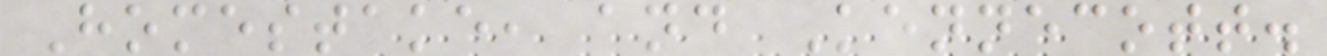Homestake, and Kennecott.
